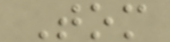Tom
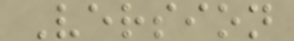Version
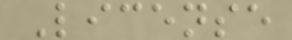License
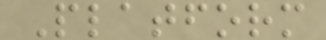Platform
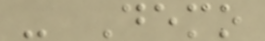- Demo
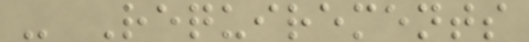- Requirements
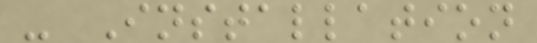- Installation
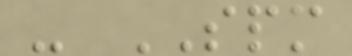- SPM
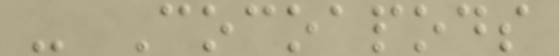- Cocoapods
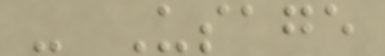- Usage
